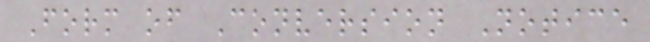Form of Conversion Notice
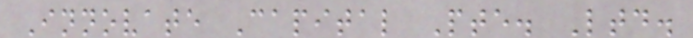Innovate Capital Pte. Ltd.
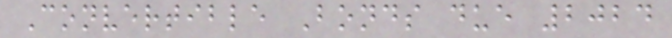Convertible Bonds due 2024
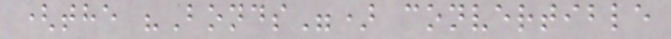(the "Bonds") convertible
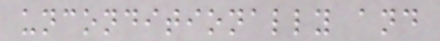unconditionally and
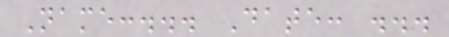Name:... Date: ...
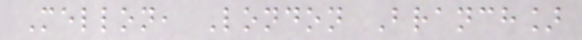Mellon, London Branch]
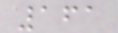161
